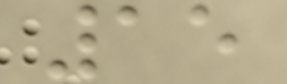15
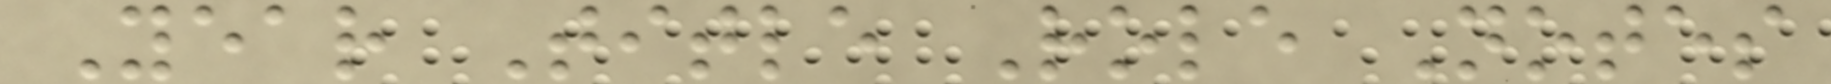Year Title Role Notes
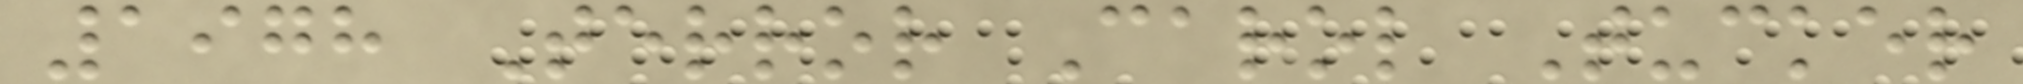1978 Terror Carol Tucker
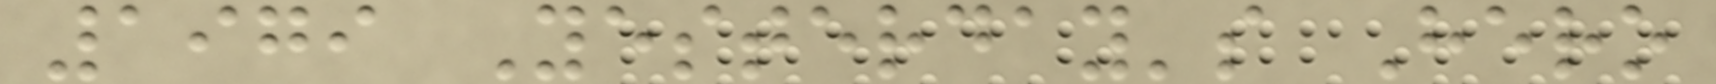1979 Yesterday's Hero
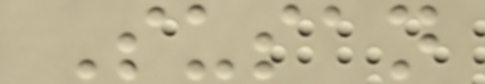Susan
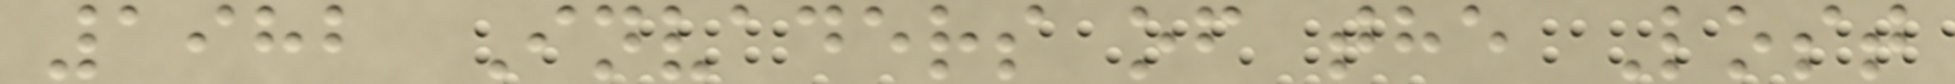1982 Invaders of the Lost
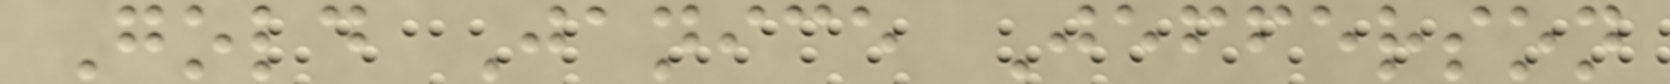Gold Janice Jefferson
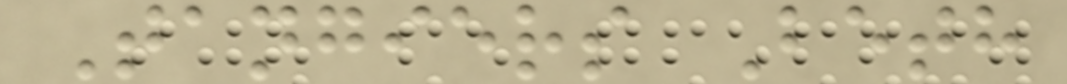Tangiers Beth
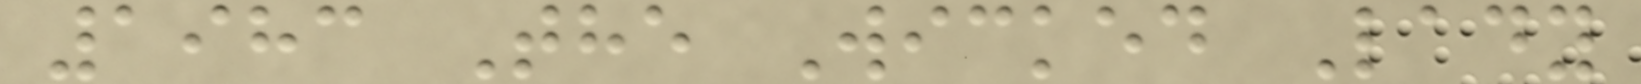1983 The Wicked Lady
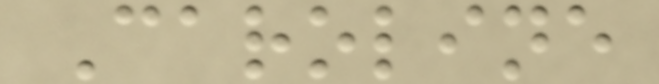Caroline
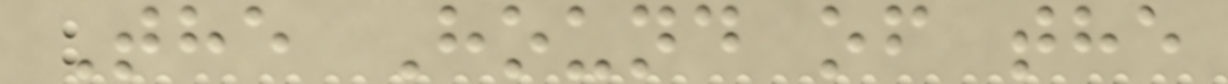The Hound of the
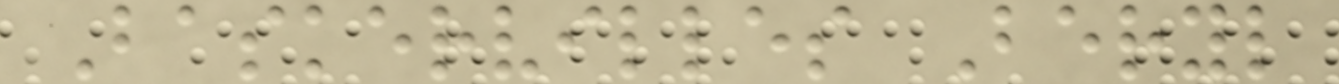Baskervilles Beryl
